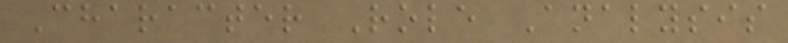Character Role Analysis
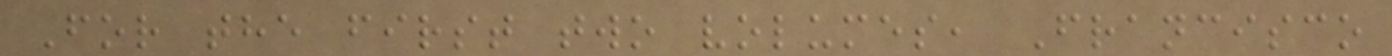For the first two volumes, Francisco
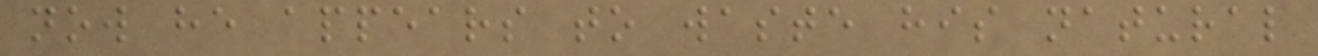now he appears to waste his natural
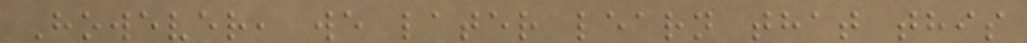However, we later learn that this
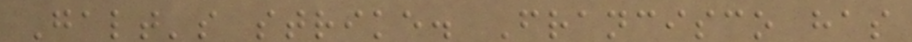Galt's strike. Francisco has
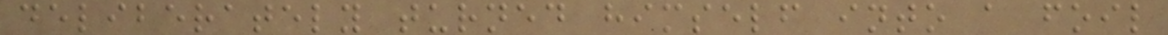deliberately turned himself into a foil
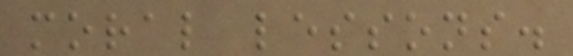moral lessons.
